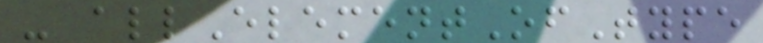- allElementOfType
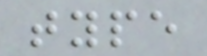type
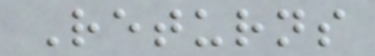Returns
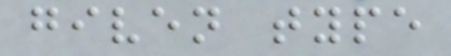given type
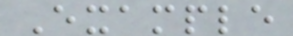Example
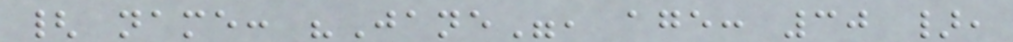{ name: "Jane", age: 30 },
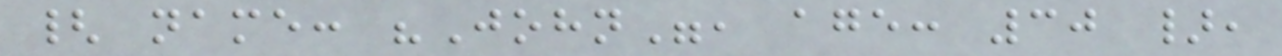{ name: "John", age: 30 },
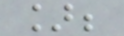];
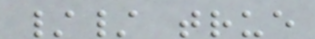// true
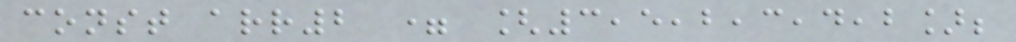const arr2 = [3,5,2,3,4,2];
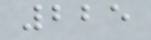225
